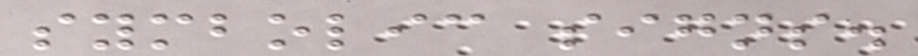symbolic signs.
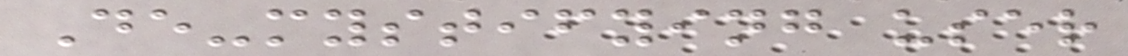De-mystifying user
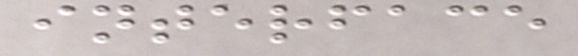interface
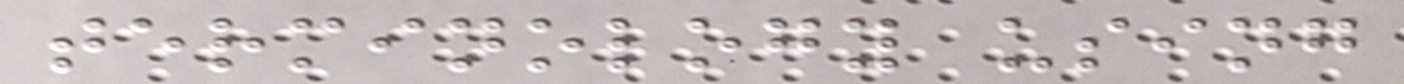terminology using
